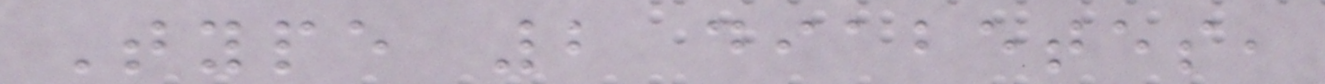Type 2 diabetes,
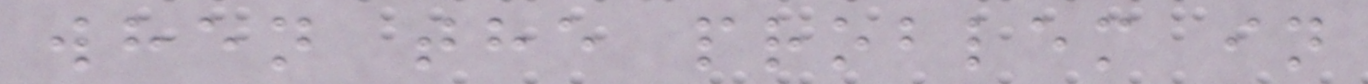when the problem in
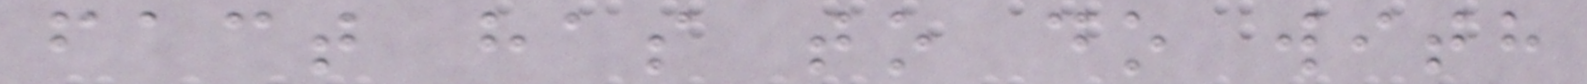fact has to do with
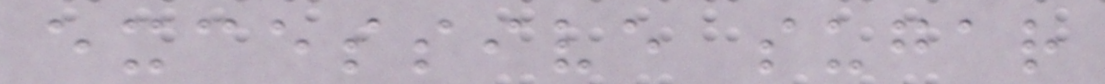excessive sugar
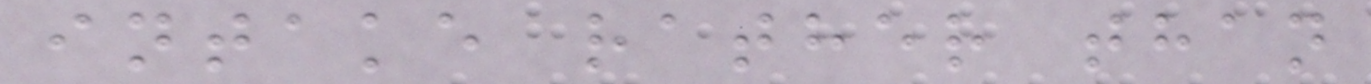intake rather than
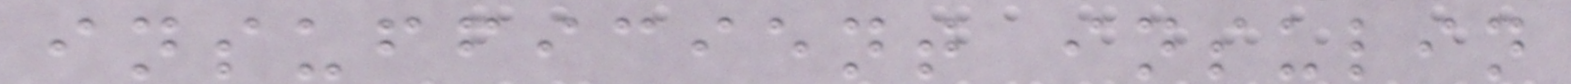insufficient insulin
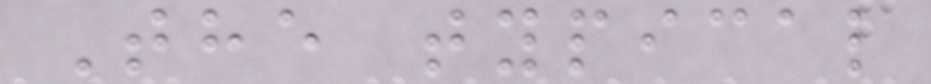The typical
